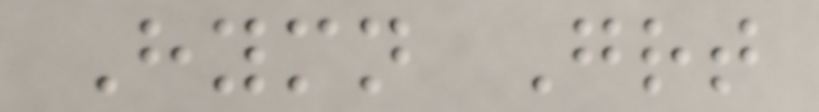Hymn Great
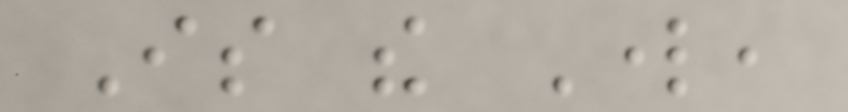Is the Lord,
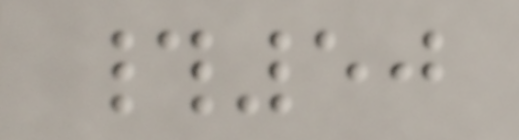#50
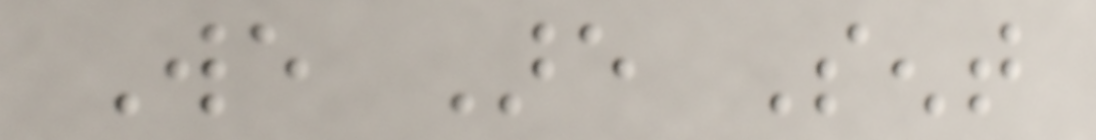We Are Sent
